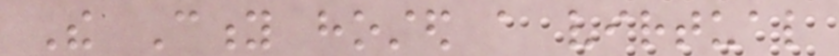The City hosted a virtual
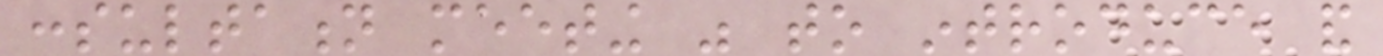consultation meeting was to introduce and
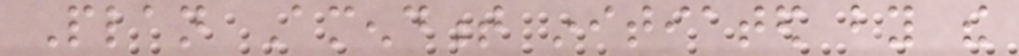Plan Amendment initiated by the
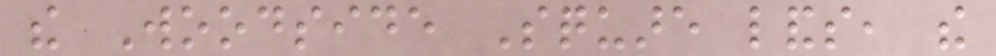the Woodside Square lands, the
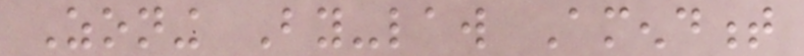Zoning By-law Amendment
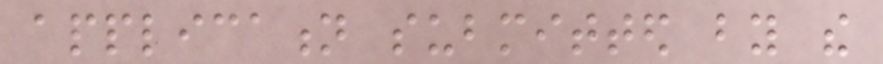application submitted by the
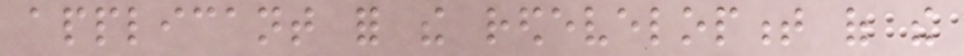applicant for the redevelopment of the
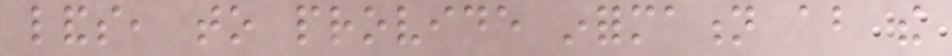lands, to provide information about the
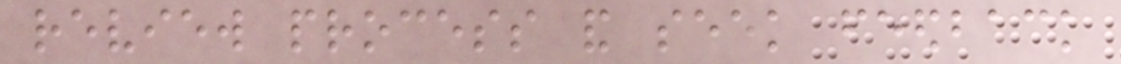review process and seek feedback
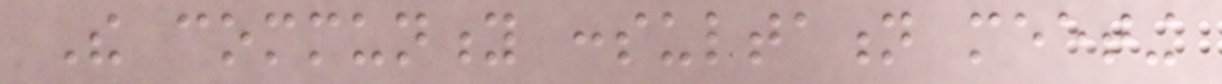The community consultation meeting
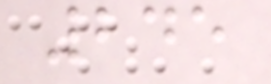245
